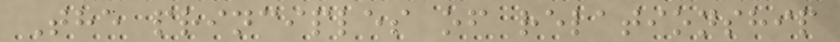The principles of relationship
